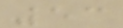53
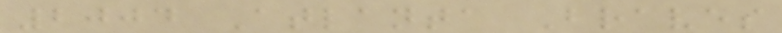2004 Atlanta Braves
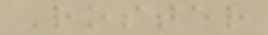Roster
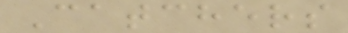Catchers
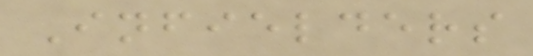Infielders
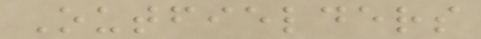Outfielders
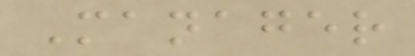Manager
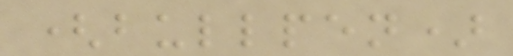(bullpen)
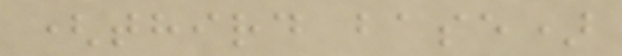(third base)
